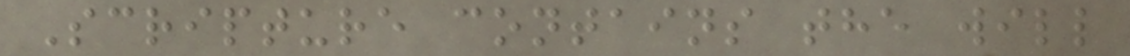Scripture contains the will
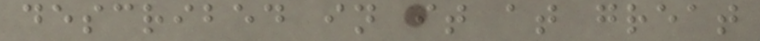described in it at great
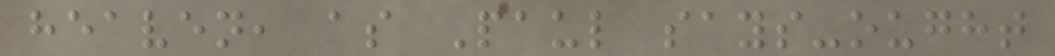heaven, as Paul says-ought
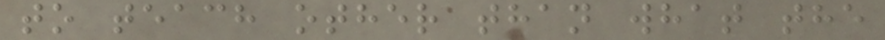to teach other than what the
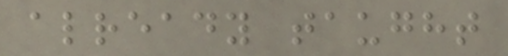already taught
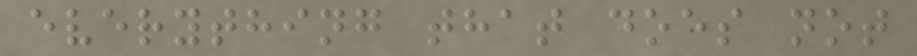everything that does not
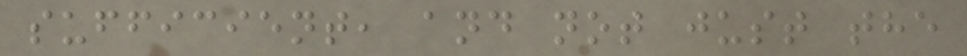sufficient, and not just the
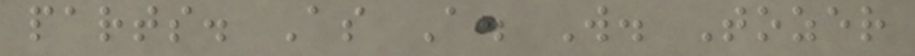parts. As A. W. Tozer
